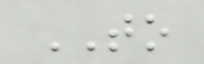TO
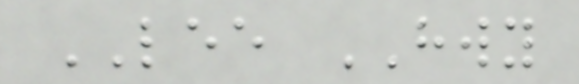LEE HWY
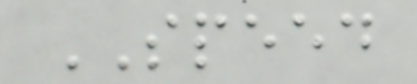SPEED
